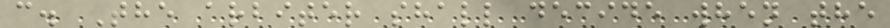c. The arbiter shall decide when the
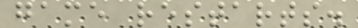game restarts.
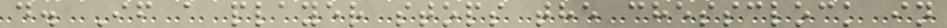d. If a player stops the chessclock in
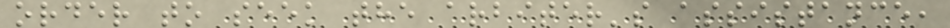order to seek the arbiter's assistance,
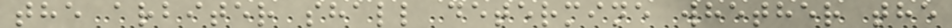the arbiter shall determine whether the
